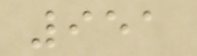951
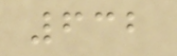632
